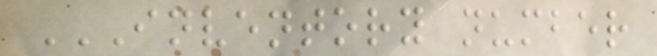INVENTORY NUMBER
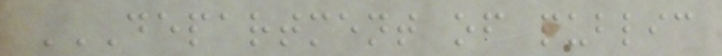DEPARTMENT OF PUBLIC
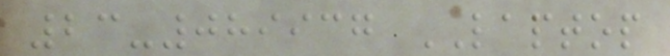23-089937 LAPTOP
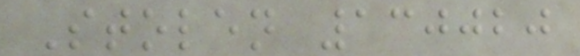Stolen 130020
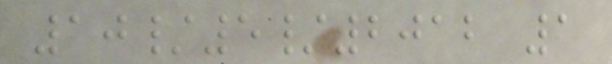10/5/2012 1
